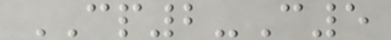CP2-C5
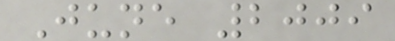June 2009
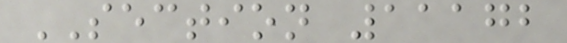SECTION 11172
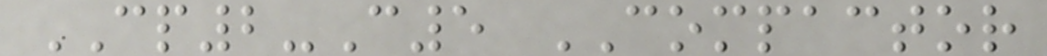CP2-C5 COMPACTOR
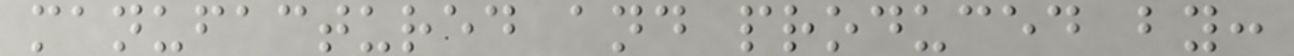manufactured and produced by:
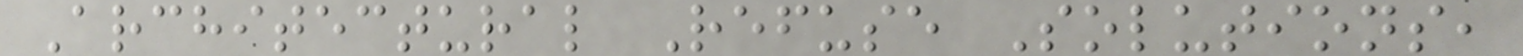Architectural Refuse Solutions,
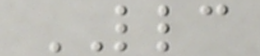LLC
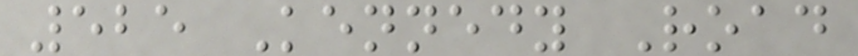525 Kennedy Road
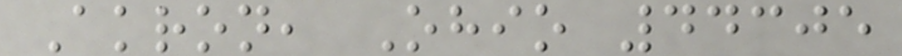Akron, Ohio 44305
